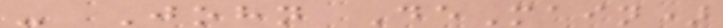- John DeMain)
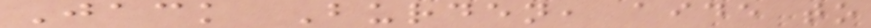Jack Burden, aide to
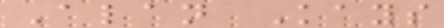Alan Kays
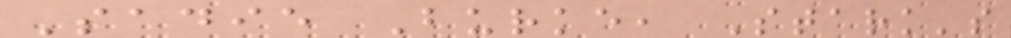Sadie Burke, Stark's
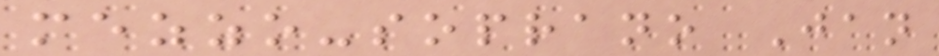mezzo-soprano Jan
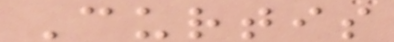Curtis
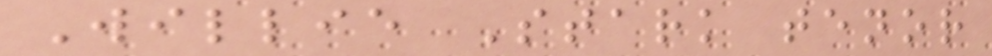Willie Stark tenor
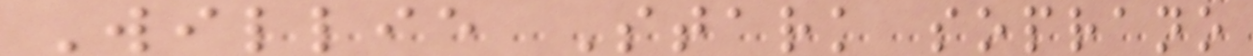Willie Stark soprano
